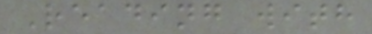Reading with
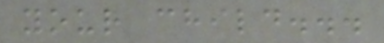your child...
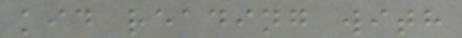kid reading with
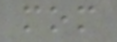mom
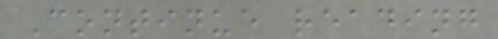Continue reading
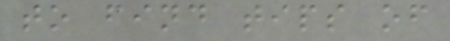to find tips of
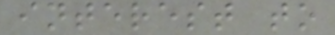interest to
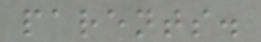parents.
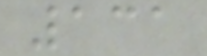131
